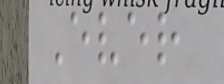Ever
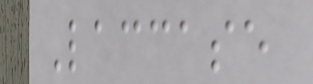Laccase
